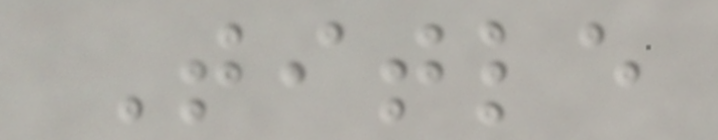Title
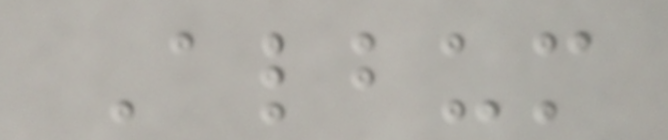Album
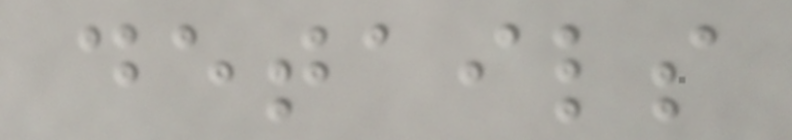details
